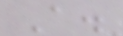A.
